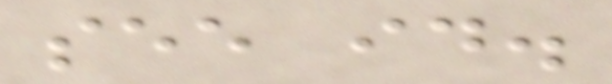see id.
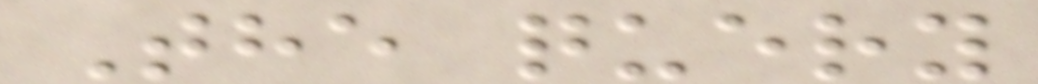The query
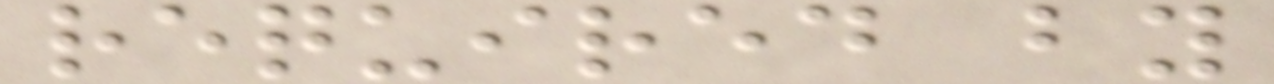required by
